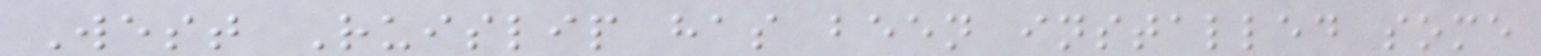West Ruislip has been installed some
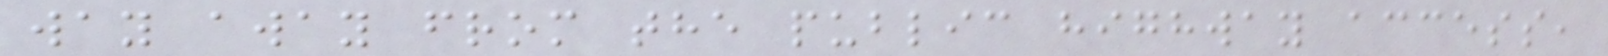way away from the public highway access,
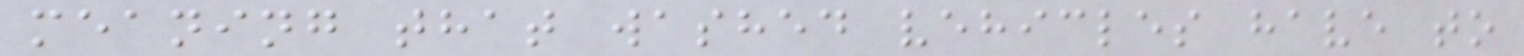meaning that washed vehicles have to
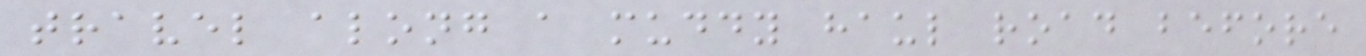travel along a muddy haul road before
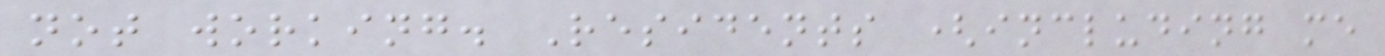not working. Residents (including me
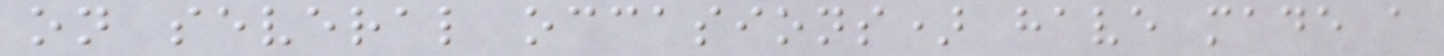on several occasions) have made a
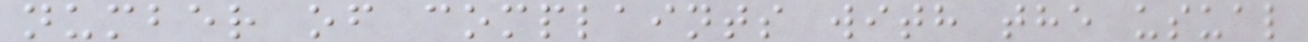number of complaints with the usual
